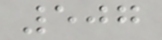507
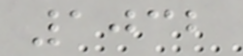1032
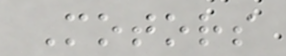Motors
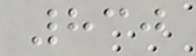830
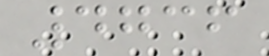4736
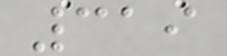319
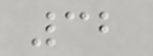32
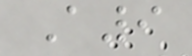A9
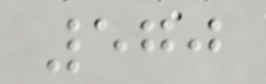570
